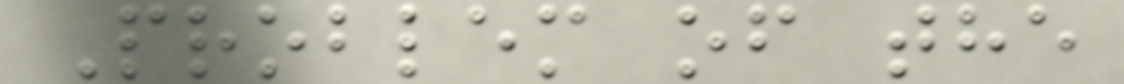Problem of the
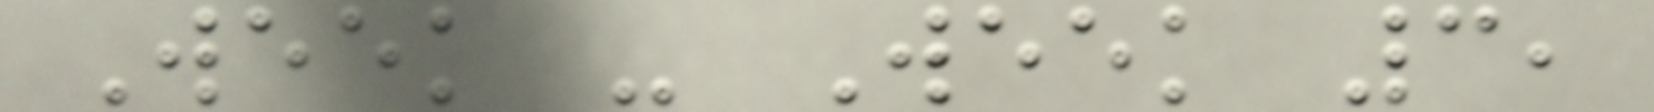Week - Week 3,
